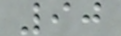90
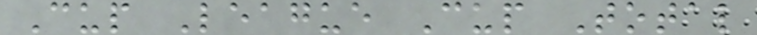Cup League Cup Total
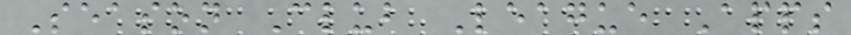Season Club League Apps
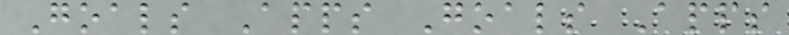Goals Apps Goals Apps
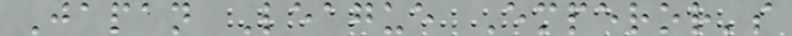Japan League Emperor's
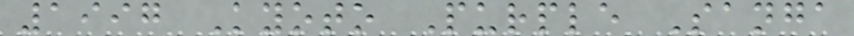1997 Kyoto Purple Sanga
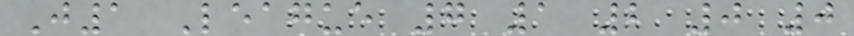J1 League 7 1 2 0 0
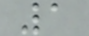1
